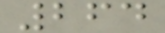264
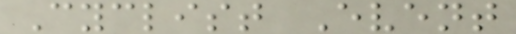Cyclist Event
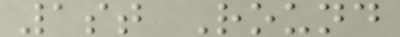1st Round
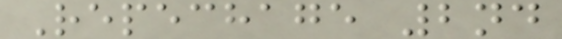Repechage 2nd
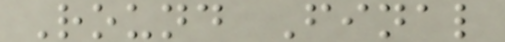Round Final
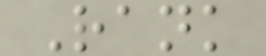Rank
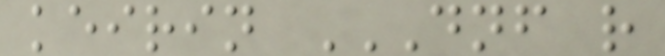keirin DNF R
